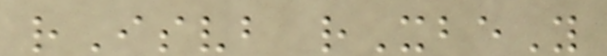rIsvb rXbeY
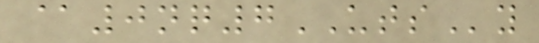@0nq7UTSy
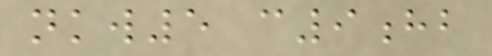nkw5 c9hb
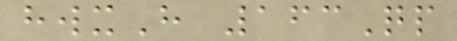hwxH 163Qp
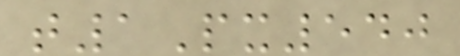t1Px540
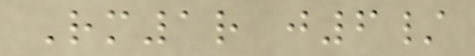Rm1r j6/
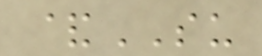&SU
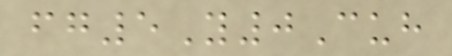fg5Y0Cuh
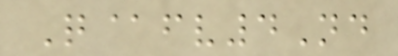Q@fv4Nd
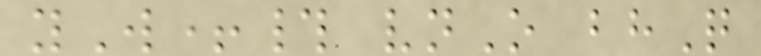yW+# vnO bhQ
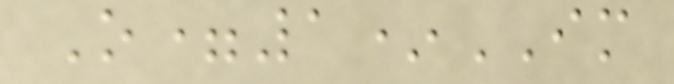O=1*IM
